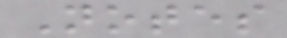Notes
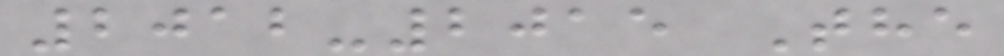2012-2015 The
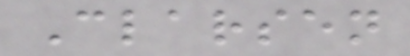Clarsen
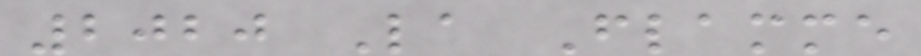2020 La Flamme
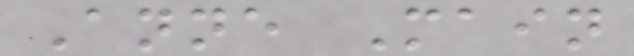Anne Main
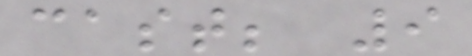cast; 9
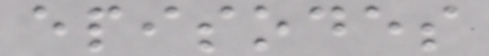episodes
